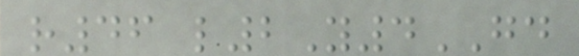r46 l2Y4GD
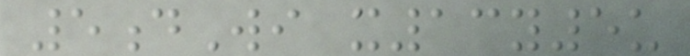5dWi x13y5u
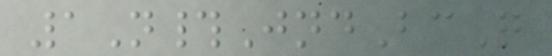1N#JndBcQ
